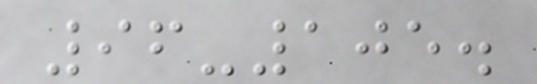96-105.
